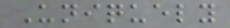Uniquely
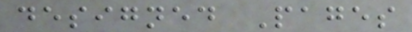designed Pages
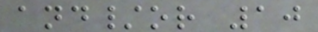and/or 10
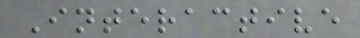Interactive
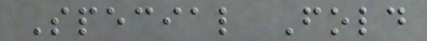Special Fold
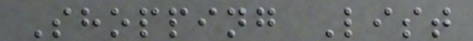Shopping List
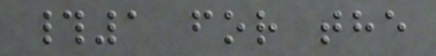#1 for the
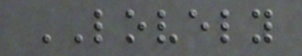LOVELY
